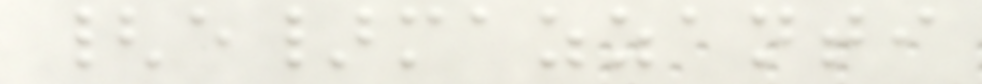{e}mazzanti
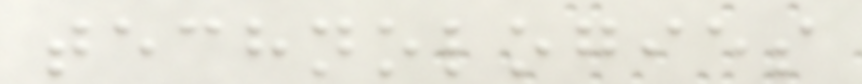technologies
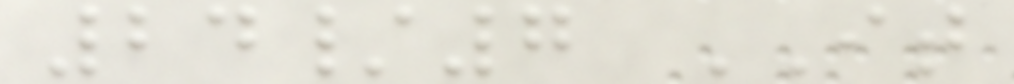24/7 IT
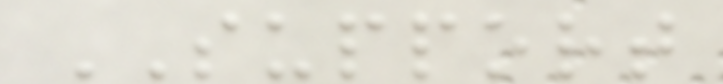SUPPORT
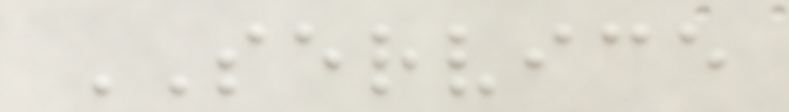SERVICE
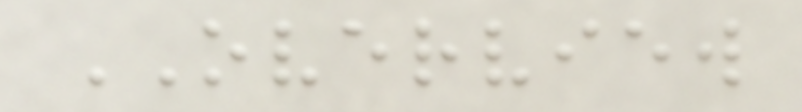OVERVIEW
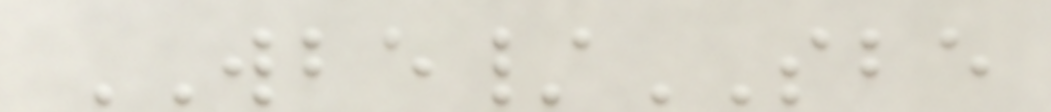WBE/SBE
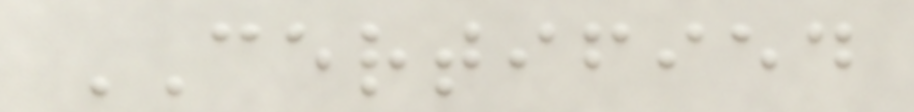CERTIFIED
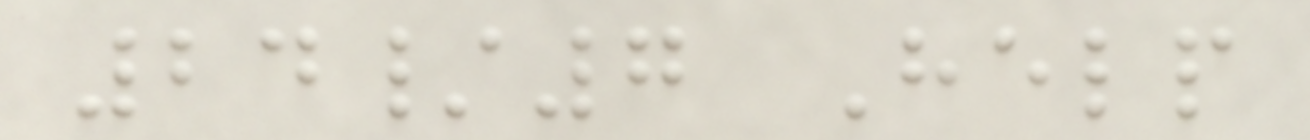24/7 Help
